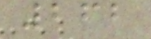262
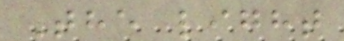The light
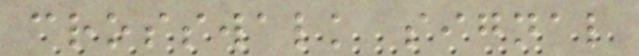crosswalk signal
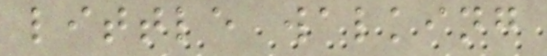little walking
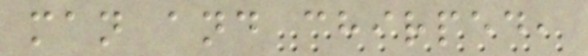man and chirped,
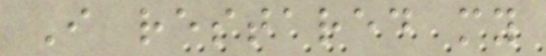I restared my
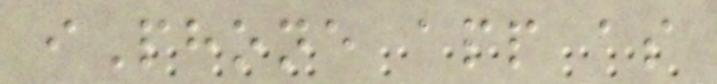iPhone app as
